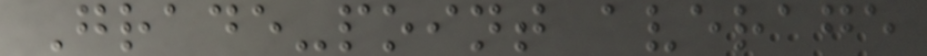Grade-point average
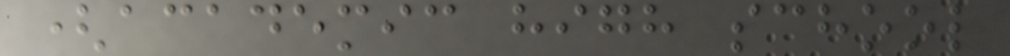(academic high school
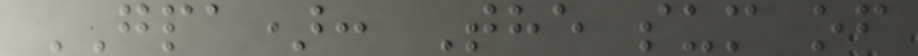GPA): The sum of
